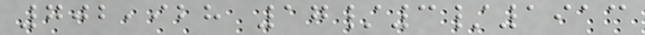702,928 17/3/1913
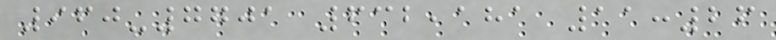960-7701 632,181 11:26
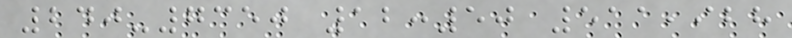240-7350 12:50 511,928
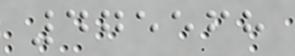475568
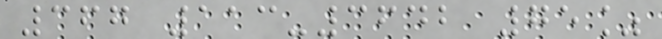367 113-3642 75%
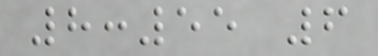8:55 6
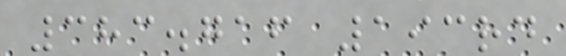383.716 193rd
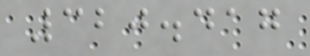320.417
